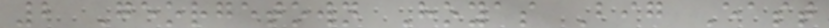2 Georgetown Hoyas Big East
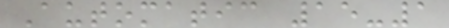Automatic 15-1
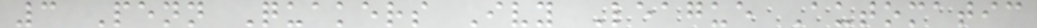3 Penn Quakers Ivy League Automatic
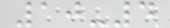10-4
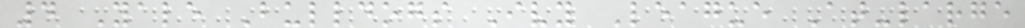4 Yale Bulldogs Ivy League At-large
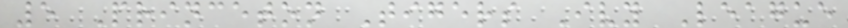5 Princeton Tigers Ivy League
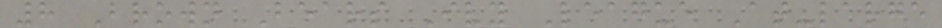8 Brown Bears Ivy League At-large
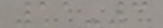11-3
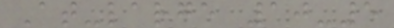At-large 10-5
